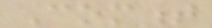Comment
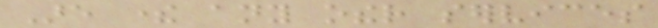Are there any other services
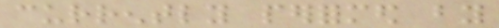currently performed by
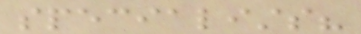specialists?
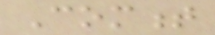Comment
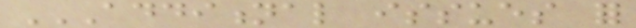ADDITIONAL ISSUES FOR
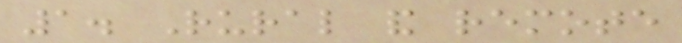1. Rural and remote
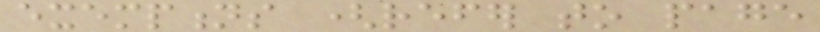exemptions (refer to page
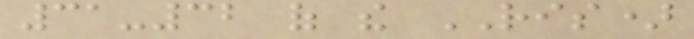31-32 of the RIS)
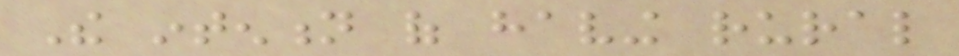The intention of having rural
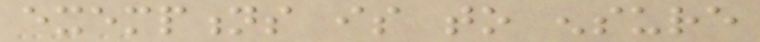exemptions is to ensure
